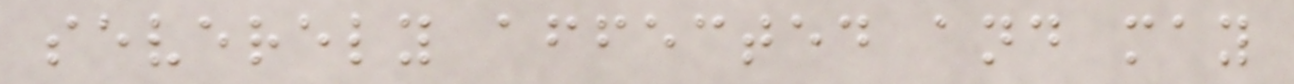severely affected and may
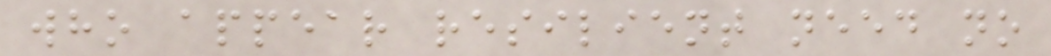who appear resilient need no
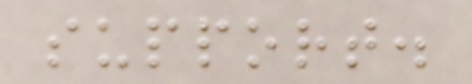support.
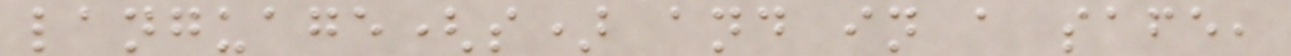language(s) and in a safe,
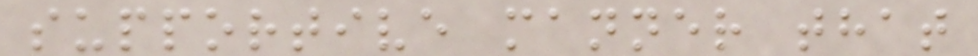supportive manner that
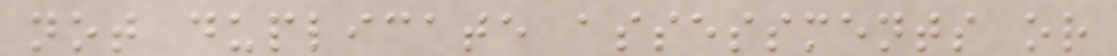not duplicate assessments or
